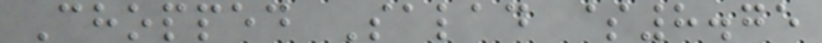Chopped Salad $8.75
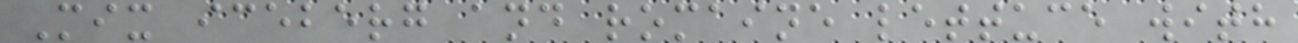Mix iceberg and romaine lettuce with
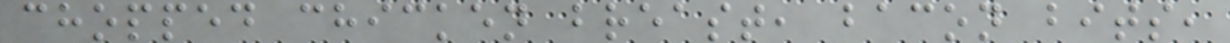chopped chicken breast, bacon bits,
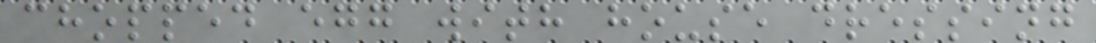chopped egg with house dressing
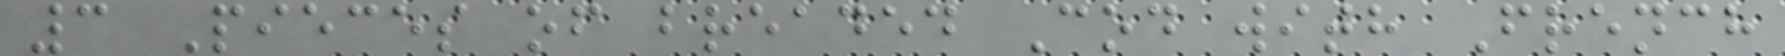3 Pieces of breaded Cod with French
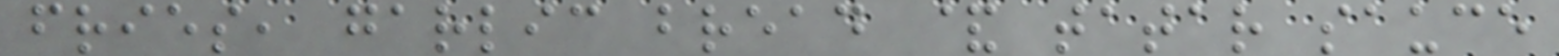fries, garlic bread & tatar sauce
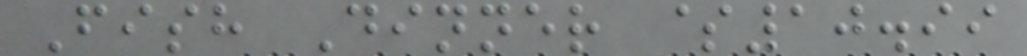Fish Dinner $10.99
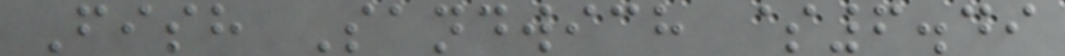Fish Sandwich $6.49
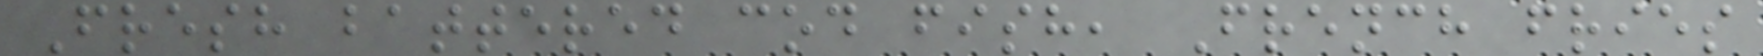Fresh battered cod fish, French fries
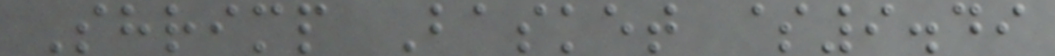Shrimp Basket $9.49
